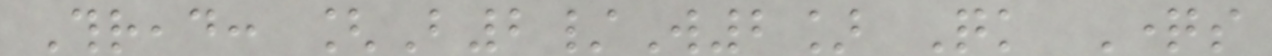Thread: [B2/W2] Quick Questions
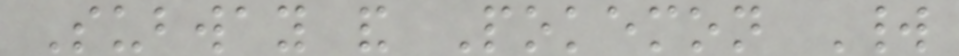Subway and Pokemon World
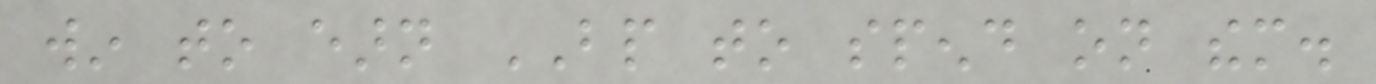win to earn BP to spend on them.
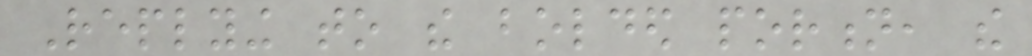Replying to the bolded portion, the
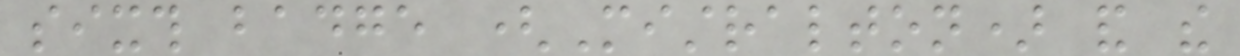sixth badge (Mistralton) and the
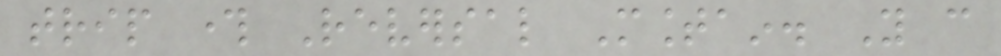trip through Reversal Mountain. You can
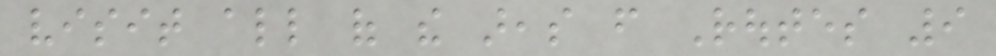visit all of the areas from Routes 9
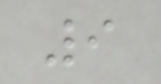9
